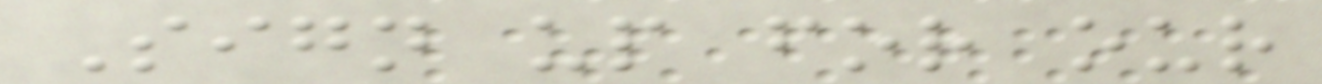Sign up for our
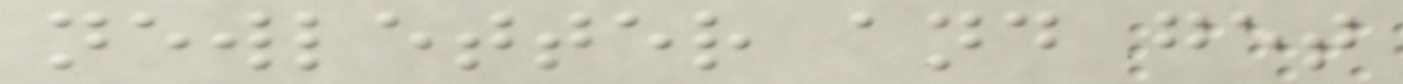newletter and get
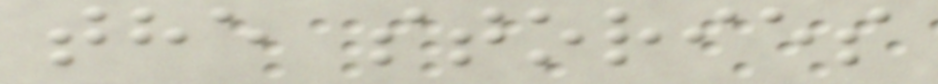the stories
